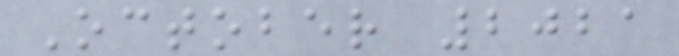October 2021
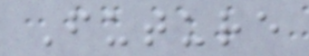Future
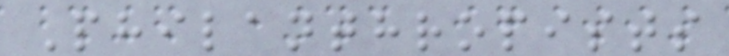Philanthropists
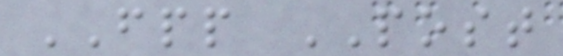FPP POST
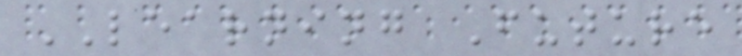LEARNING Future
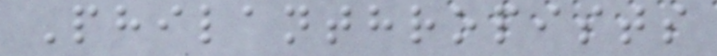Philanthropists
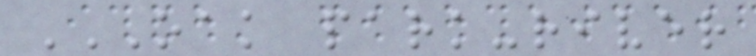OAK PARK-RIVER
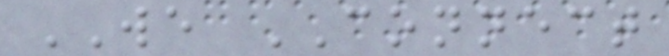WE CONNECT
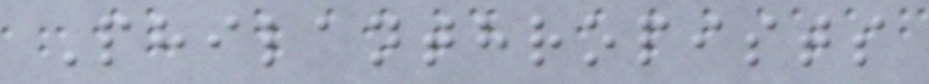Philanthropists
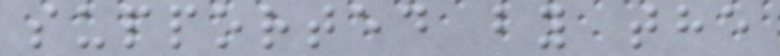supported by the
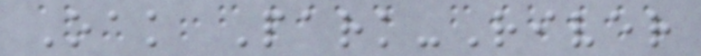Oak Park-River
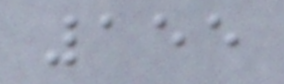155
